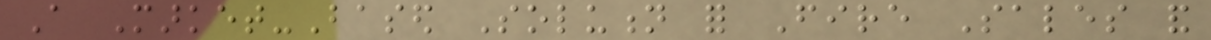A Market-Based Solution for Fire Sales and
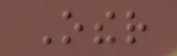Other
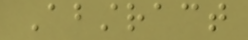Abstract
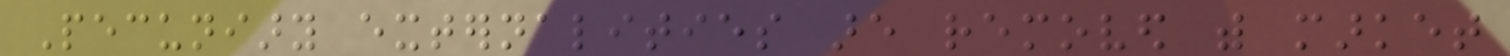Pecuniary externalities are removed with market
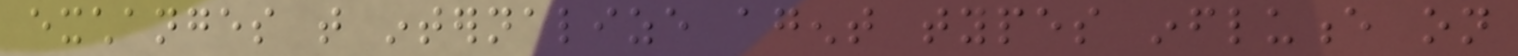exchanges that internalize agent types influence on
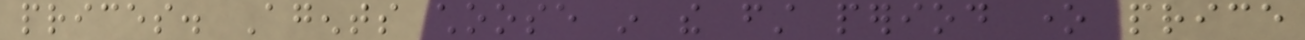prices. Agents choose in the first period one price
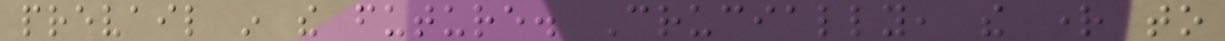prevail in the future. Crucially, the right to
